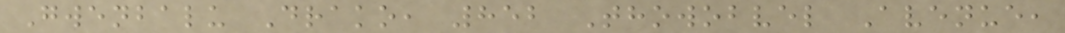Gwenbalu Drako, 852 Thowobvel Avenue,
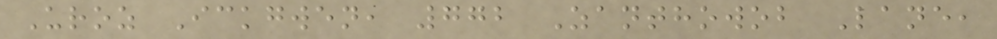Uroz Ickgwen, 772 Zanthowob Lane,
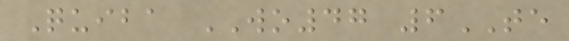Quiba WO47 6TE
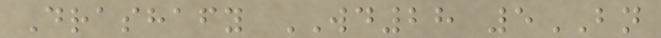Drashafy WD28 5BN
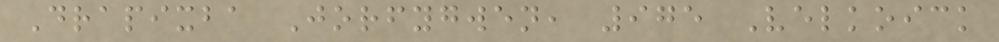Drapixba Jorfygwen, 975 Velkoick
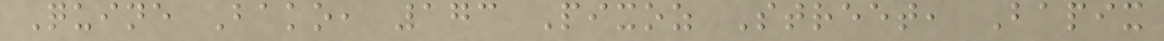Quine Bako, 173 Pixoz Street, Bapix
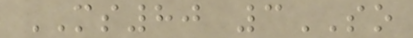MS80 3SO
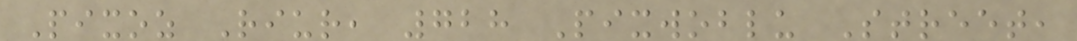Pixoz Riur, 728 Pixwoblu Street,
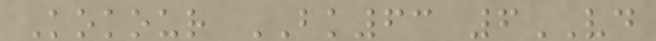Kokour BK63 6VD
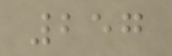257
